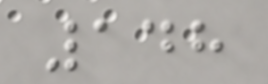148
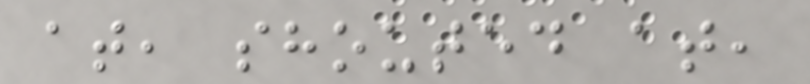at, shouted at,
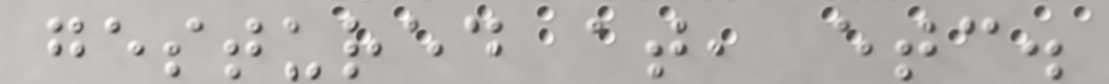gestured at, etc.
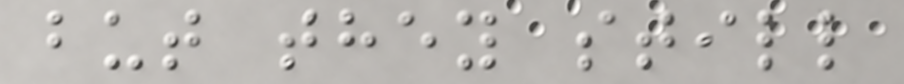but they still
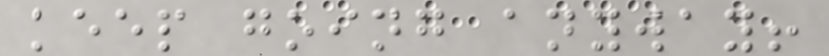keep going anyway!
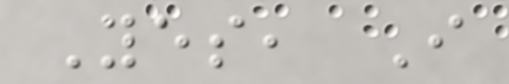Yes, I
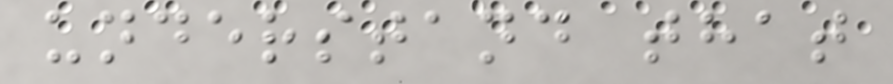understand that
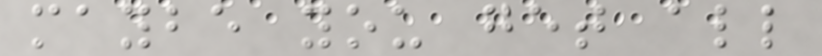maybe you get all
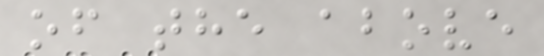of the above
